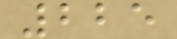225
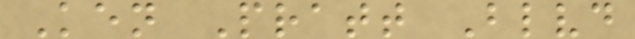Ken Pratt Blvd
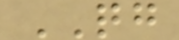QG
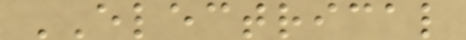ELECTRICAL
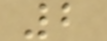2
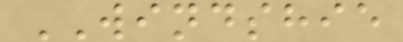WINDSHIE
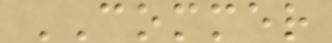COMMER
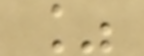%
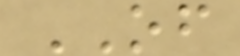OF
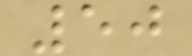50
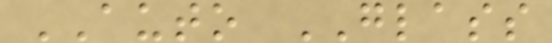AUTO GLASS
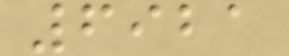6921
